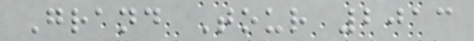Grand Tour 2013
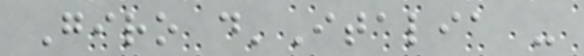Giro d'Italia -
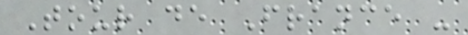Tour de France -
